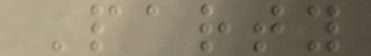Party
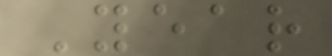Year
